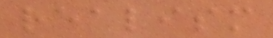realism
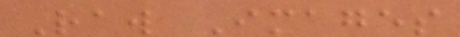Raw Images
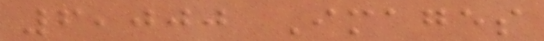6,000 Images
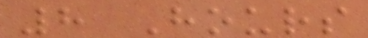8 Hours
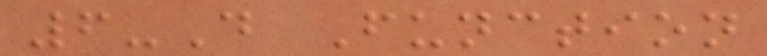6-D Function
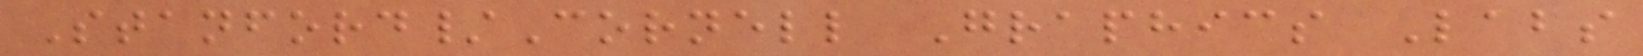Stanford/Cornell Graphics Labs
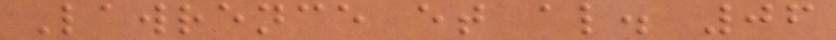Lawrence et al. 06
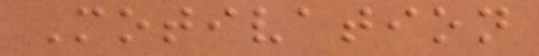Motivation
